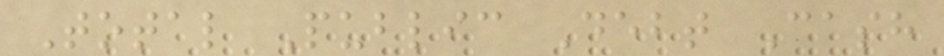Total Public Debt Cash
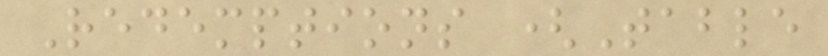Redemptions (Table
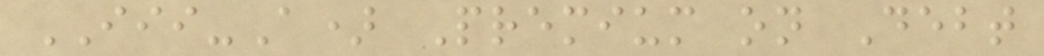III-A) Premium on Debt
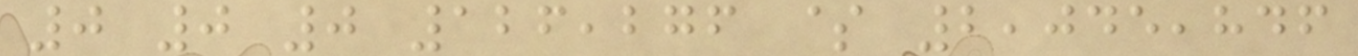0 0 0 126,276 $ 2,045,846
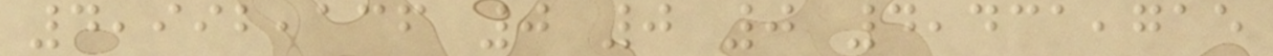4,992,136 0 0 0 4,431,715
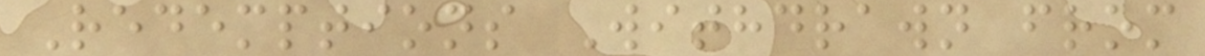Redemptions Withdrawn from
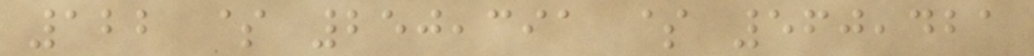122 $ 250,391 $ 560,421
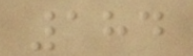184
